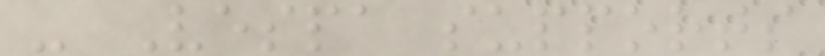- Vespa supports
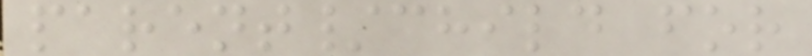parent/child for
